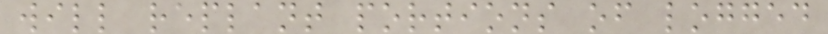will replant portions of logged
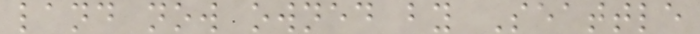land now owned by Seattle
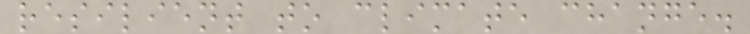resilient to climate change.
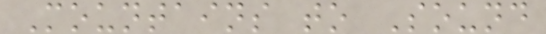Mountains to Sound
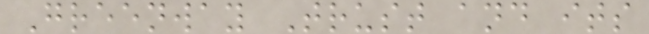Greenway Trust and its
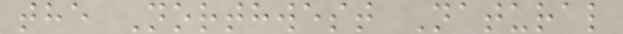the Northwest Natural
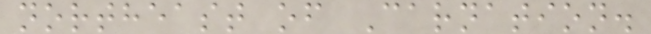northeast of Carnation.
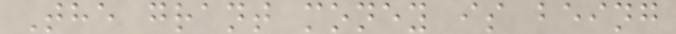The grant money is being
